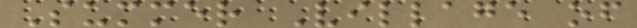Summer Village of
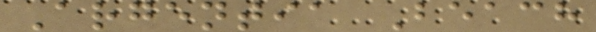Argentia Beach
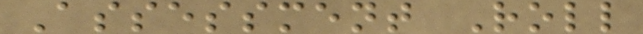Assessment Roll
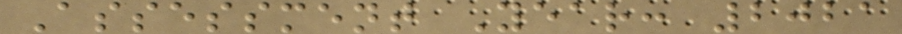Assessment Year: 2021
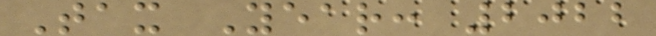Tax Year: 2022
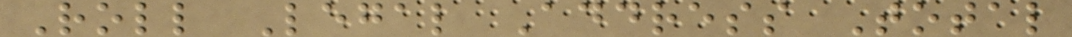Roll Legal Address Total
